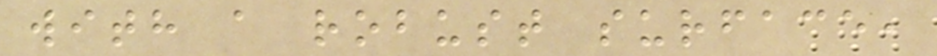with a robust surface,
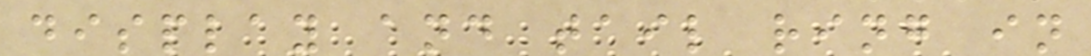display and tail ring in
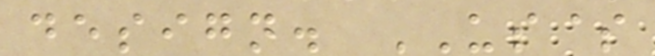design. US$
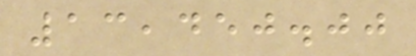13,450.00
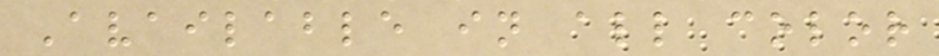Available in all color
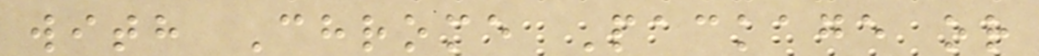with Chrome Package or
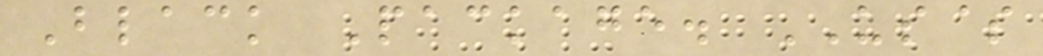Black Package. US$
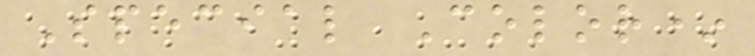Special Color*
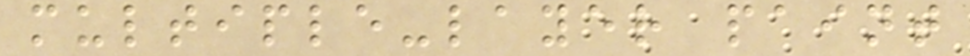multiple-layer paint
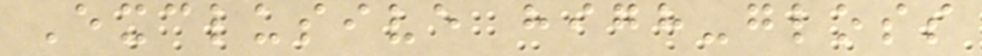Exclusive high-gloss
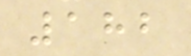182
